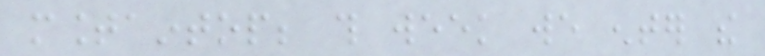mountaintop; this week we enter the
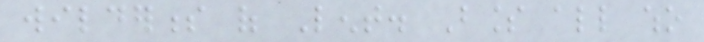wilderness of Lent. Bless all who
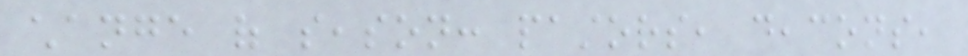change of season: pastors, deacons,
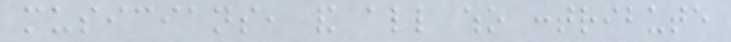musicians, and all who contribute
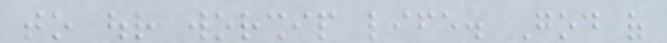to our worship life. God of
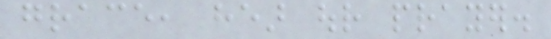grace, hear our prayer.
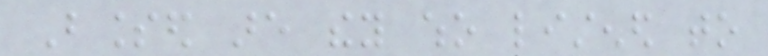Blessed are they who listened to
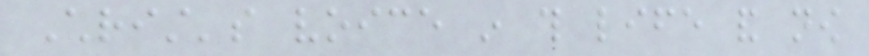Christ's voice in this life and now
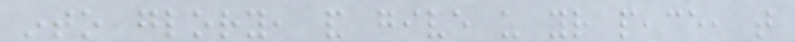into glory, and give us your peace, that
